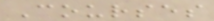Courses
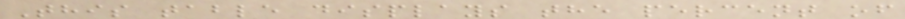This table displays the percent of
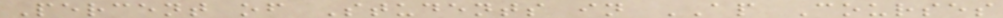Percent of Students in AP Courses
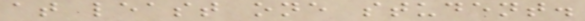at least one student.
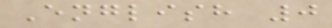English 0
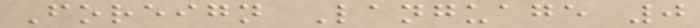Foreign Language 0
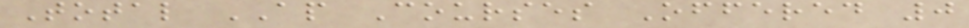Total AP Courses Offered 0
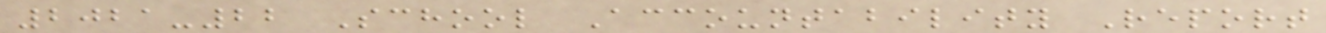2021-22 School Accountability Report
